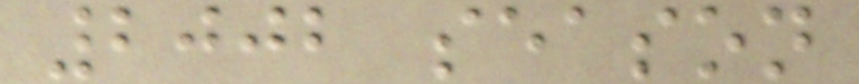2002 season
